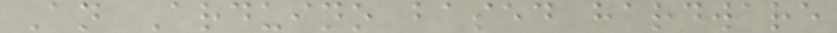An Arduino based hardware
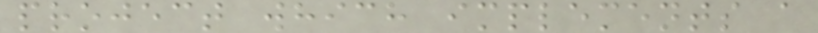project which implements a
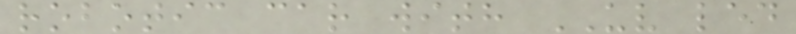robotic car with UV led
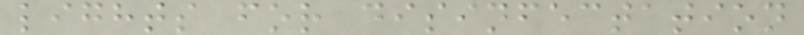lights for disinfectation
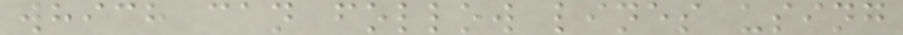which can follow lines using
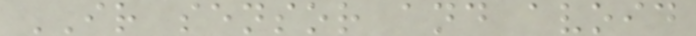IR sensor and avoid
